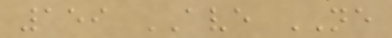159 AVE NE
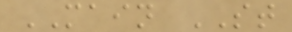MAIN ST
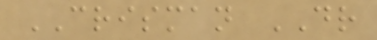CRISMAN DR
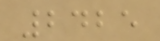2425
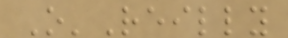O'Reilly
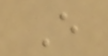E
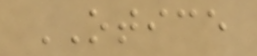OTICE
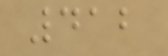412
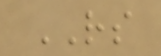RS
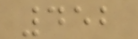452
